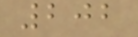202
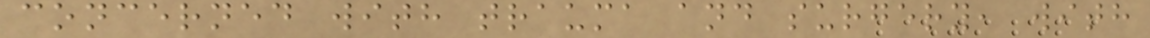concerned with trauma and surgery, with
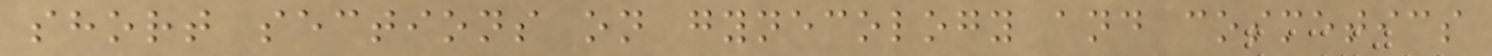short sections on gynecology and cosmetics
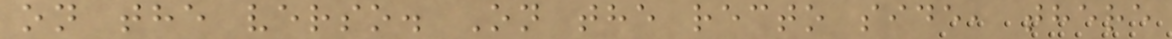on the verso. On the recto side, there
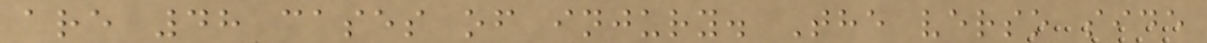are 48 cases of injury. The verso side
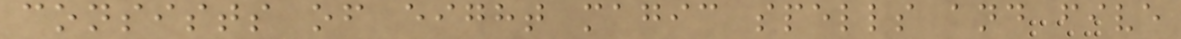consists of eight magic spells and five
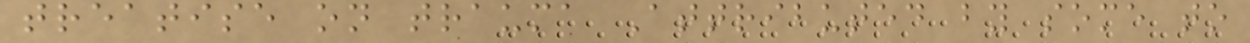treatise on trauma Attributed by some to
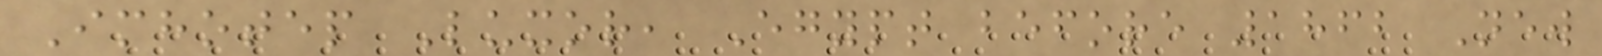Imhotep Luxor, Egypt before 1862 New
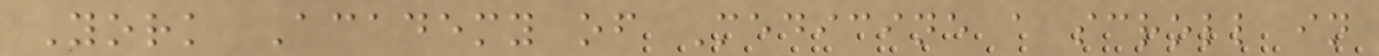York Academy of Medicine a scroll in
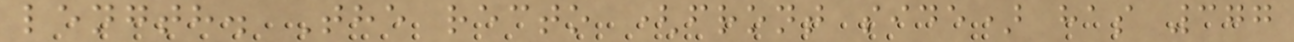length. The recto (front side) has 377
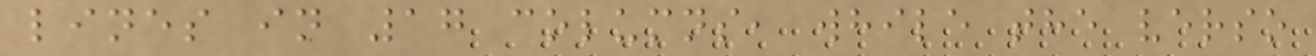lines in 17 columns, while the verso
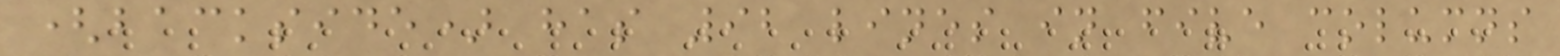(backside) has 92 lines in five columns
